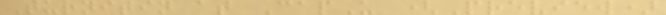Turnitin at CapU (Preview)
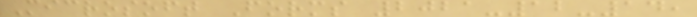Microsoft Forms 2021-12-14,
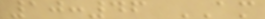10:46 AM
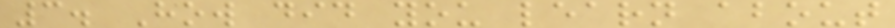3. How did you learn about
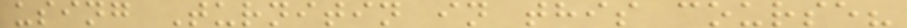using Turnitin in this course?
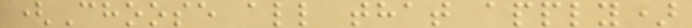(Choose all that apply)
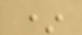*
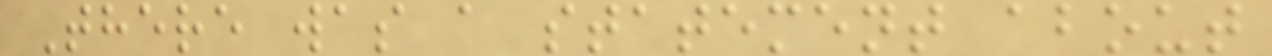There was a statement about
